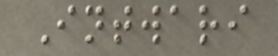Intwari
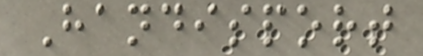Handisport
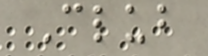Club
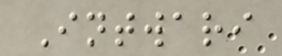Intwari
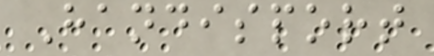Handisport
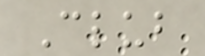Club
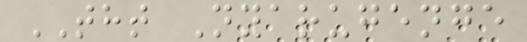THT Nyarugenge
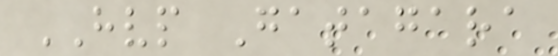HVP Gatagara
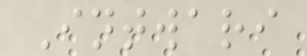Intwari
